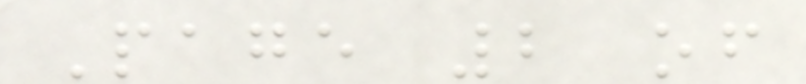Page 2 of
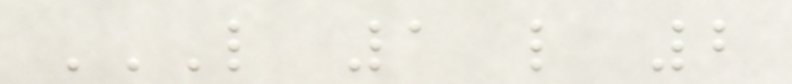L 1 L 2
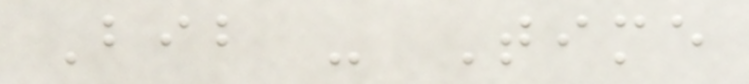Bib - Time
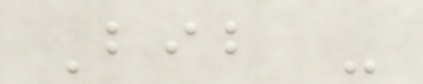Bib -
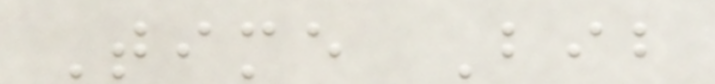Time Bib
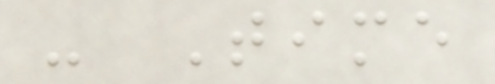- Time
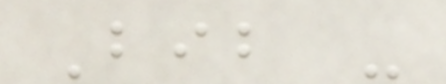Bib -
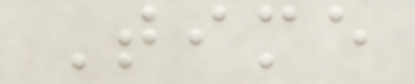Time
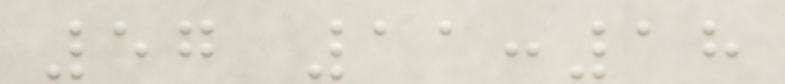57 11:18
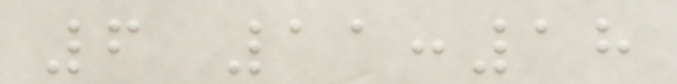6 11:18
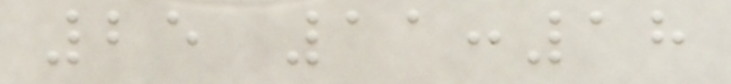25 11:18
